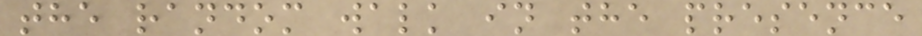the random walk in the presence
